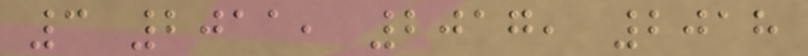3 2011, 2017, 2018
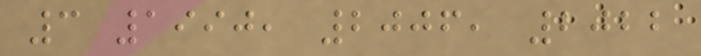3 1990, 2006, 2022
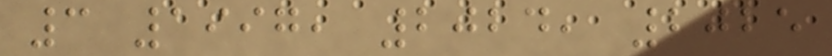3 1997, 2024, 2025
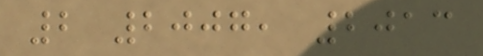2 2007, 2013
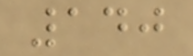140
